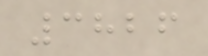3826
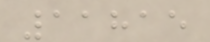11815
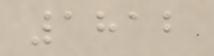1812
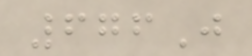676J
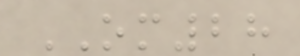OM28
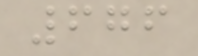676
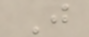J
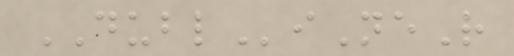DUBLiNeR
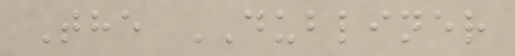The DUBLINER
